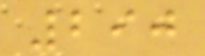290
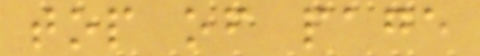top of page
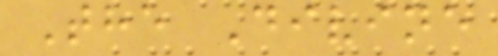The Divine
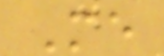Me
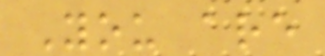You are
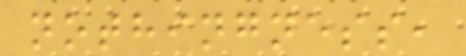nothingness,
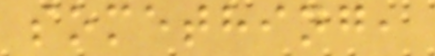something,
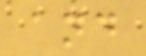and
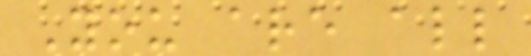You are all
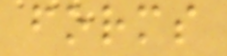forms
